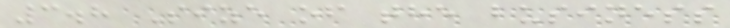3.8 Size of the business
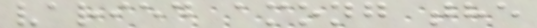varied among the
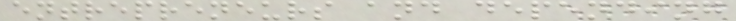entrepreneurs and depending
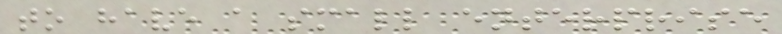to have a small enterprise
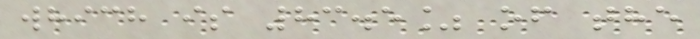which is 83.5% of the
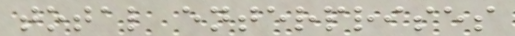total enterprises
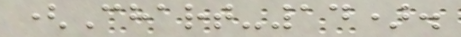(Chart-14).
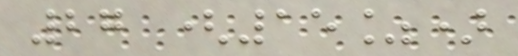27 (15%)
